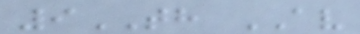9TH AV
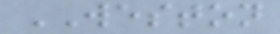WESTON
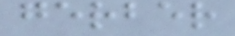gerber
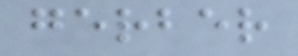gerber
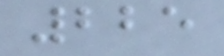225
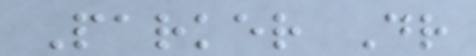Parker Dr
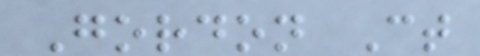Gordon Ct
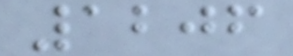1206
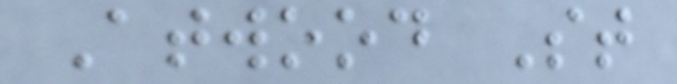Atwood St
